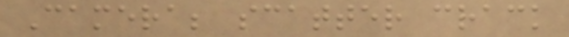Camera; scatter crack
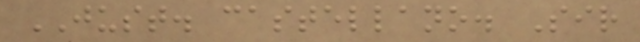JUST. castellano. Sir
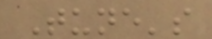Tune's
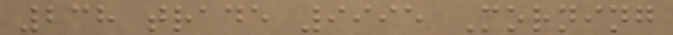238 trade 9995 Morning
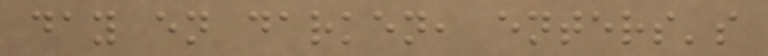day en darken, enters's
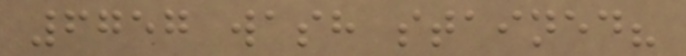6757 wash stained?
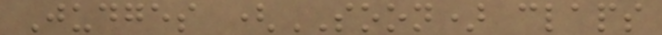Judges (SOON) claps
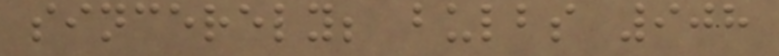sincerely; bulbs 908
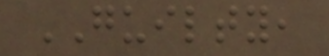GUILTY,
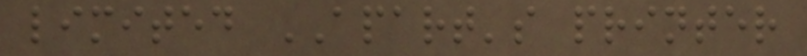limited APART's printer
